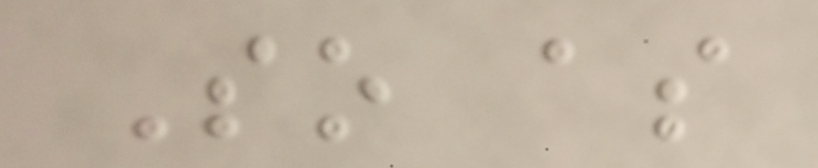So as
